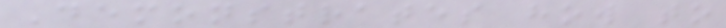Demonstrates how to
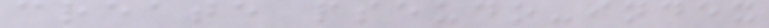create pseudo-index
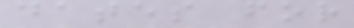dates for
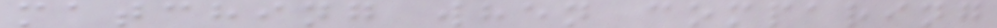matching when comparing
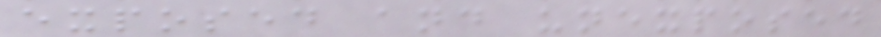exposed and unexposed
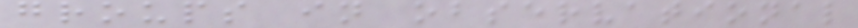groups in observational
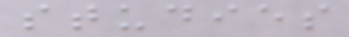studies
